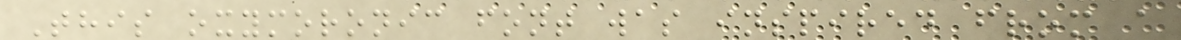This oxymoronic font was inspired from a
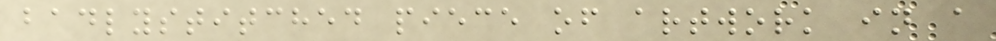badlystitched piece of artwork in a
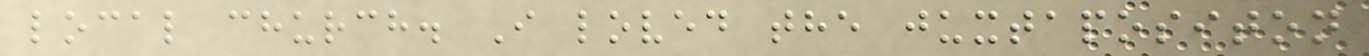local church. I loved the juxtapositon
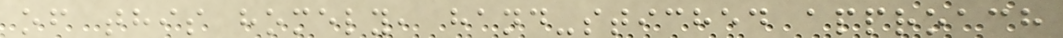of this homely, hand-stiched approach
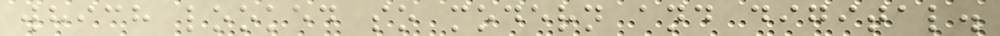which looked so modern and digital.
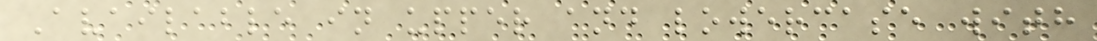Available in upper and lowercase with
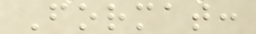Format:
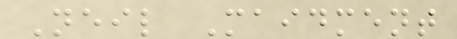Neil Maidment
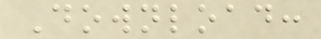Download:
